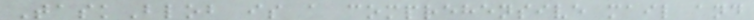TaskBlob is a comprehensive mail and
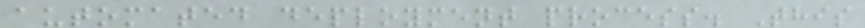automated deployment process. This
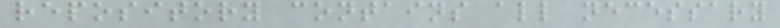repository contains all necessary
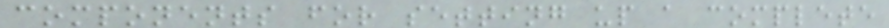components for setting up a complete
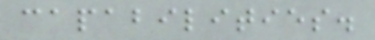capabilities.
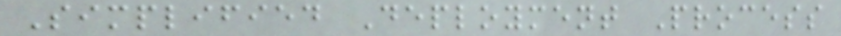Simplified Deployment Process
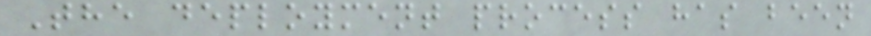The deployment process has been
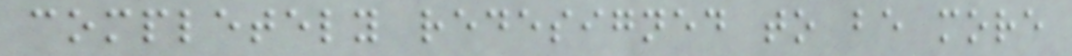completely redesigned to be more
